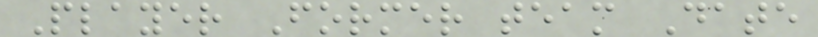Player Former team Date
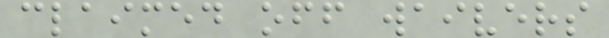claimed off waivers
